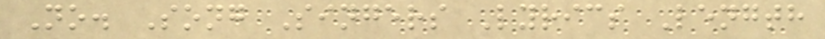No. Song Singers Lyrics Length
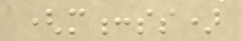(m:ss)
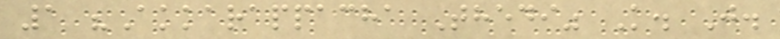1 "Akkarappacha Thedi" K. J.
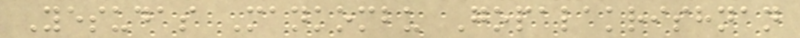Yesudas Mankombu Gopalakrishnan
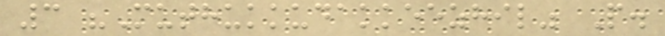3 "Muthukkudakkeezhil" P.
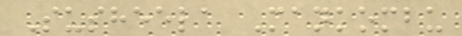Susheela Mankombu
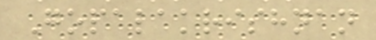Gopalakrishnan
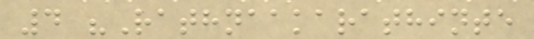4 "Rathnaakarathinte
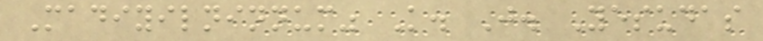Madiyilninnum" K. J. Yesudas
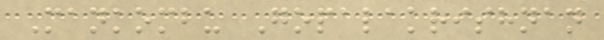Mankombu Gopalakrishnan
